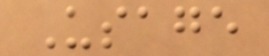Usage
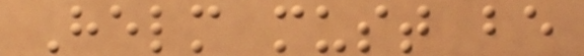Helm must be
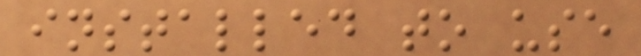installed to use
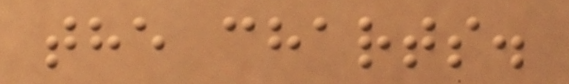the charts.
